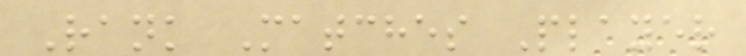Rank Matches Player
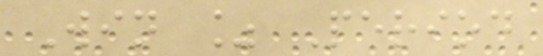Win % Period
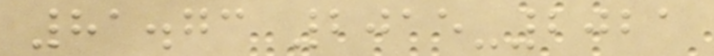81.73 2015-2021
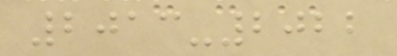2013-2022
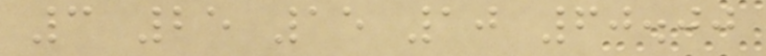3 25 15 10 60.00
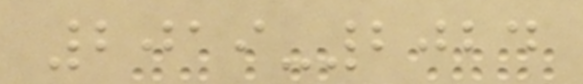2019-2024
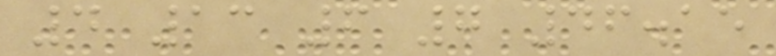4 13 6 7 46.15
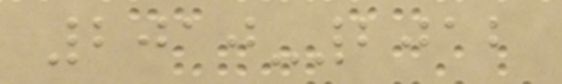2010-2012
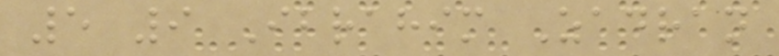5 9 Ibrahim Zadran
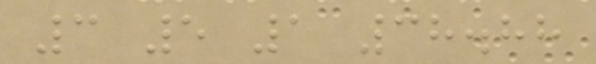3 5 1 38.88
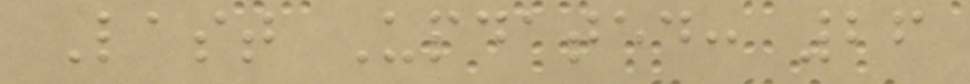Last Updated: 26
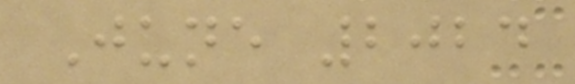June 2024
